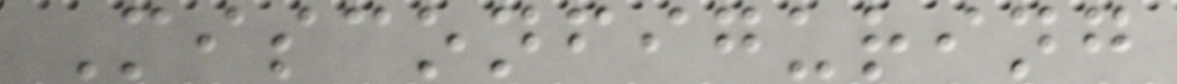Misconfiguring
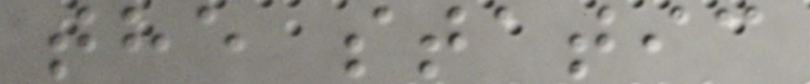the static
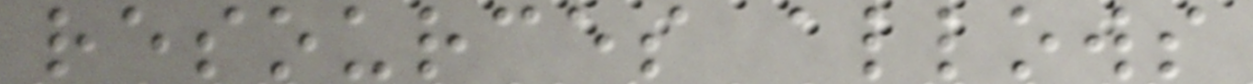resources allows
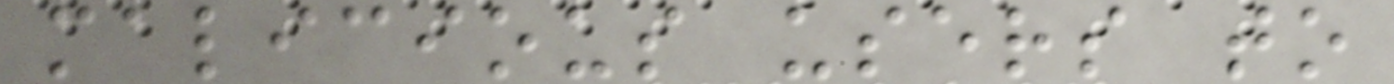malicious users to
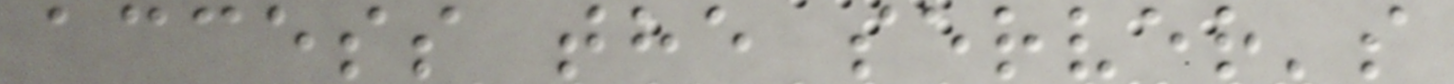access the server's
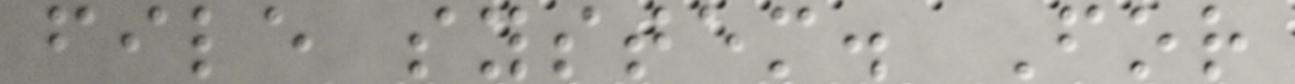file system. For
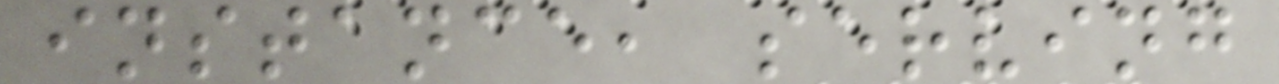instance, serving
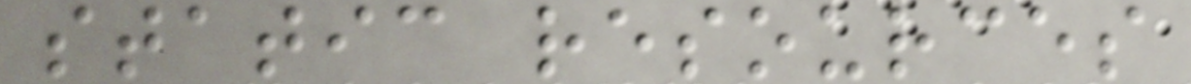static resources
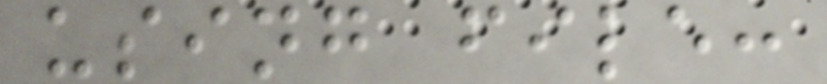using file:
